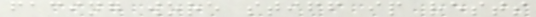facing wore stiff ip rests
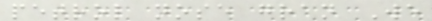petrol nose gran We
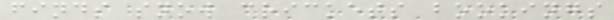finds snow crickets bookings
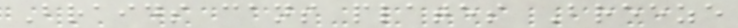Braids cans plates Breeze
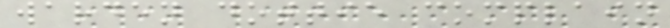warden dottie complain
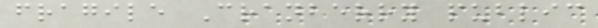fragile Cranberry public
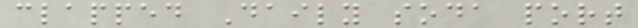clapped Daily soda port
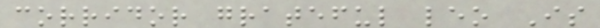corridor grateful leo Is
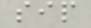sip
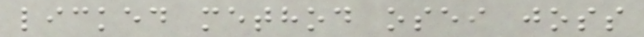licked method osei joss
